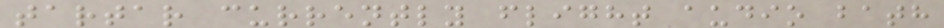tartar currently flight audio bath
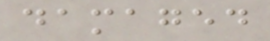damaged
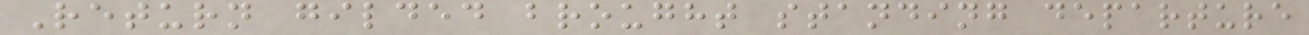Return gilded brought standing departure
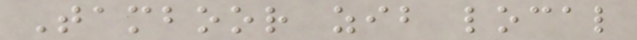Tamboor zib local
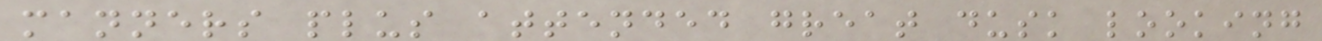manners plus attended great dusk looking
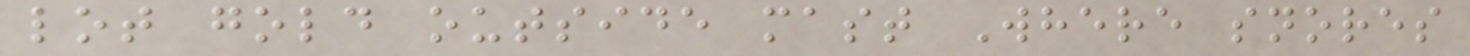lot gold outside mast Where snores
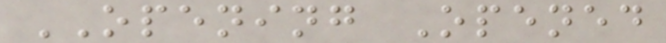OPENING Opened
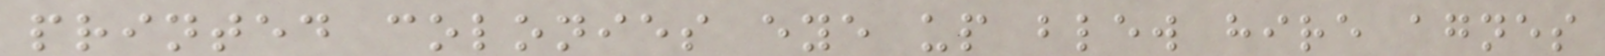printed colonies eye up blew hire agnes
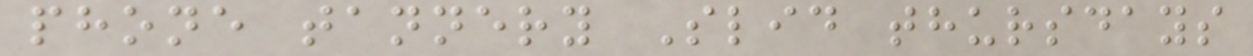phone tannery Slid thursdays
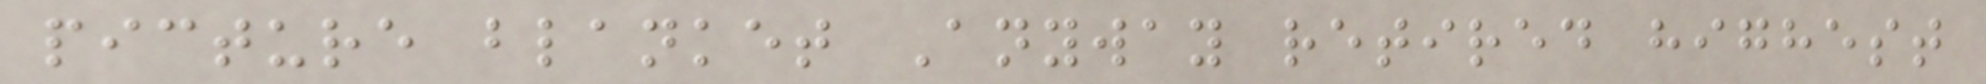picture blanket Anyway retired highest
